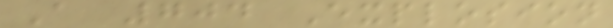A 704 Explosion
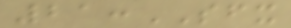21:SFX
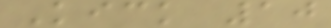Kick 10
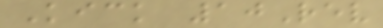Kick 10Rev
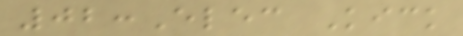02:Elec Kick
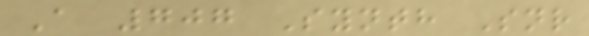A 707 Synth Snr
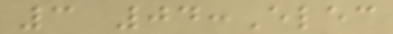3 04:Elec
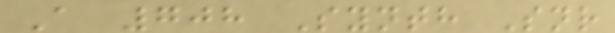A 708 Synth Snr
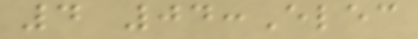4 04:Elec
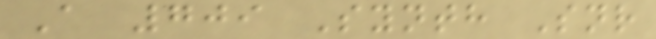A 709 Synth Snr
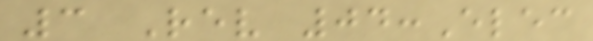3 Rev 04:Elec
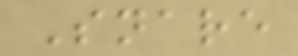Snare
